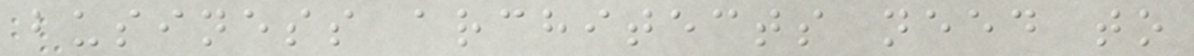business architects need to
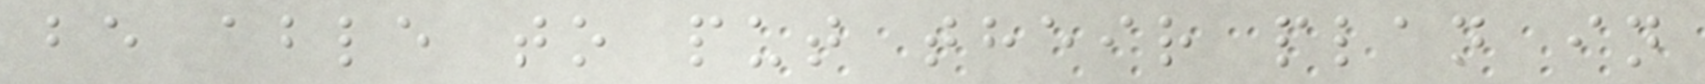be able to put their plan in
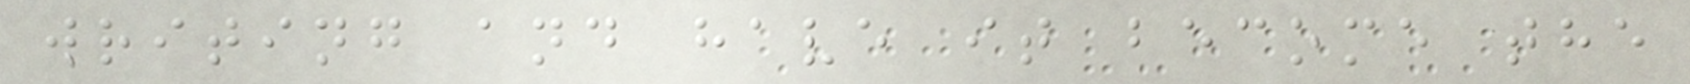writing and have it become the
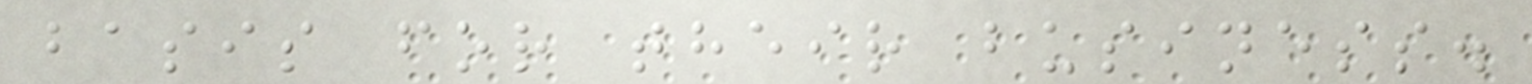basis for their business.
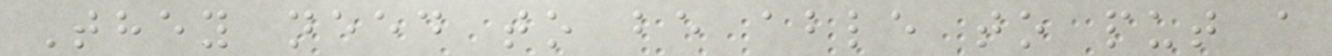They need to be able to put a
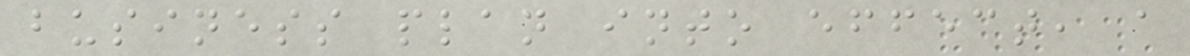business plan into effect, a
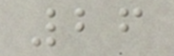26
